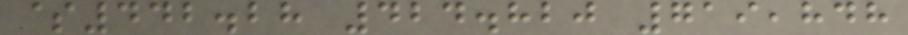$442.28 424.820 719,848
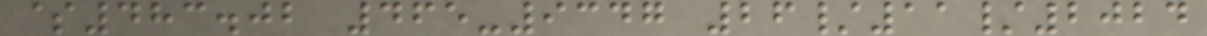$483.02 465-9347 26/11/2024
